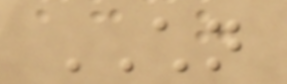CHILDREN
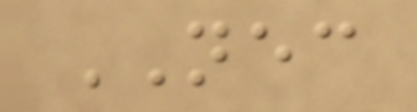NECESSARY
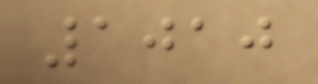1010
